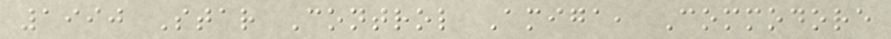1990 Star Control Amiga, Commodore
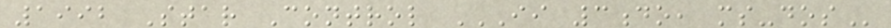1992 Star Control II 3DO, MS-DOS
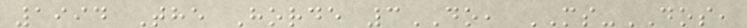1994 The Horde 3DO, MS-DOS,
